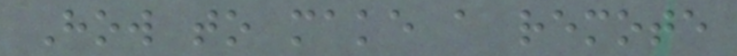How to make a remote
